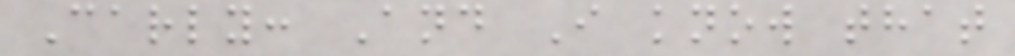Carly: And I know that
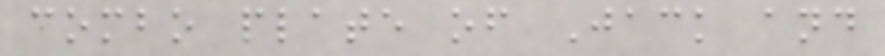combo plate of Jack and
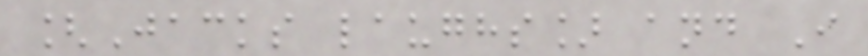[Jacks laughs] and I
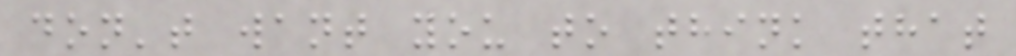don't want you to think that
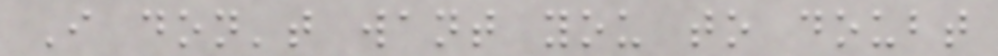I don't want you to doubt
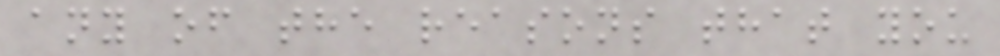any of the reasons that you
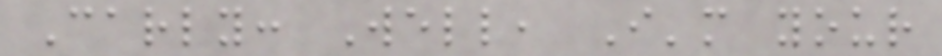Carly: Well, I'm your
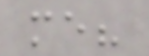me?
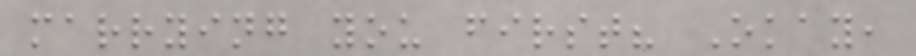marrying you first? Okay,
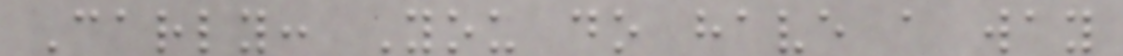Carly: You do have a way
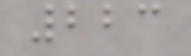223
